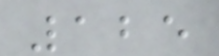125
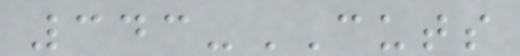343-CUTS
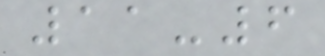11-6
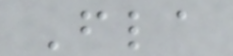Fla
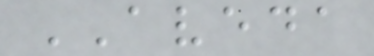AVEDA
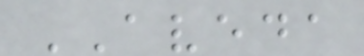AVEDA
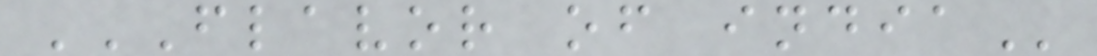FLAVOR OF INDIA
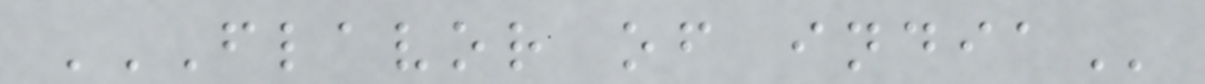FLAVOR OF INDIA
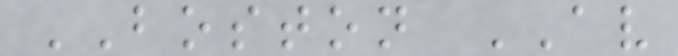BOSTON AV
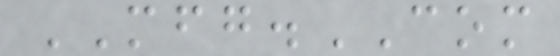MFG.COM
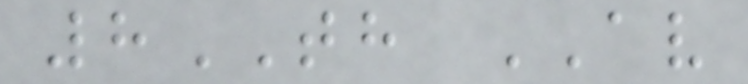8TH AV
